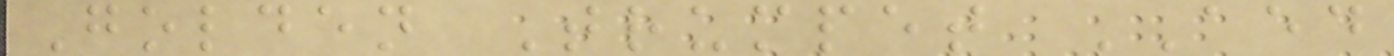Golden Trumpet AED
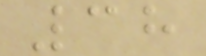38
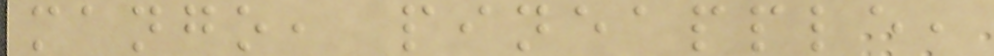mango, pineapple,
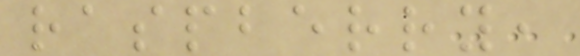raspberry,
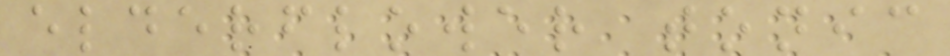elderflower tonic
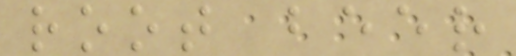root beer
